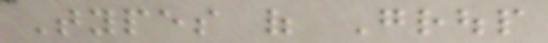Types of Group
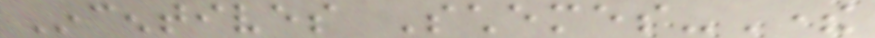Incentives Schemes-There
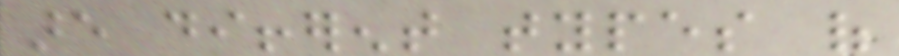are different types of
